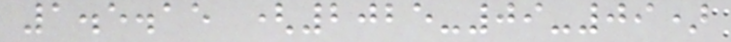1.5.15 (2025-09-09)
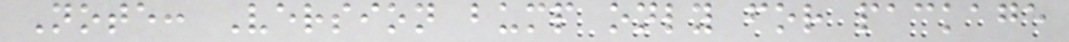Note: Version bump only for package
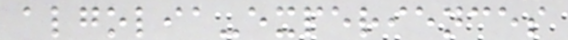algolia-experiences
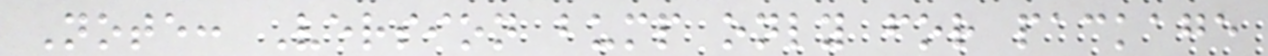Note: Version bump only for package
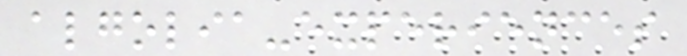algolia-experiences
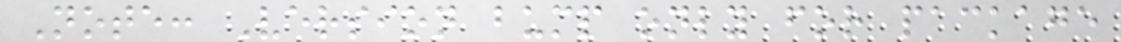Note: Version bump only for package
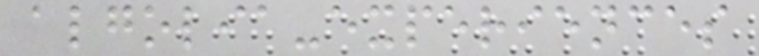algolia-experiences
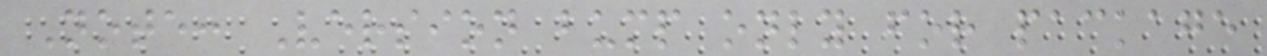Note: Version bump only for package
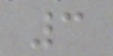3
